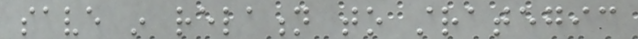save in relation to strategic
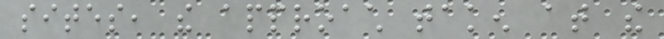sites, the approach taken at the
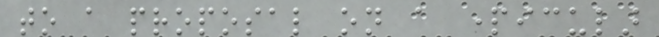to a proposal on a particular
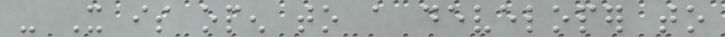- It is open to a developer to
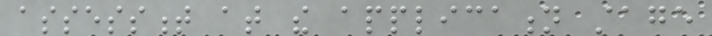assessment at the application stage
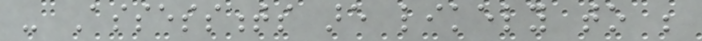- Assessments are likely to be
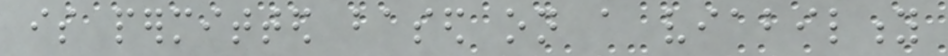is permitted based on a viability
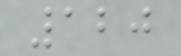120
